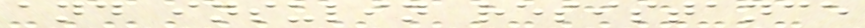and insulin resistance
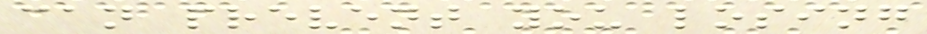can prevent you losing
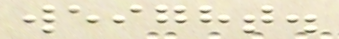weight.
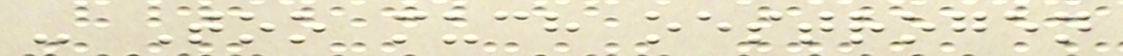- Too much oestrogen
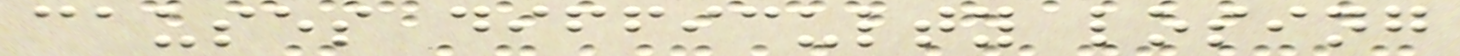causes difficulty losing
